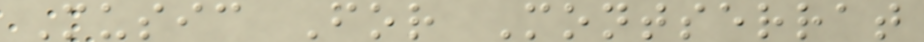Music For Montserrat
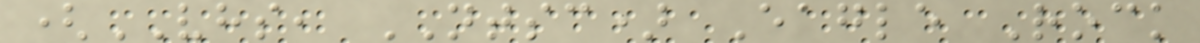(VHS, NTSC) Eagle Rock
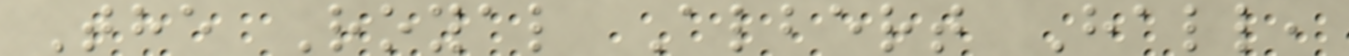The Royal Albert Hall,
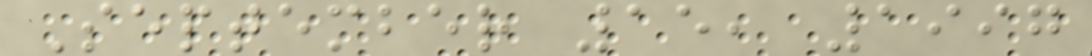September 15, 1997
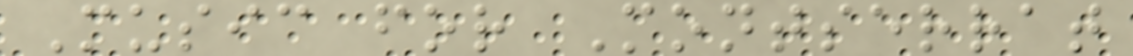Music for Montserrat
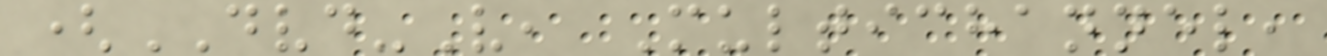(DVD-V, Multichannel,
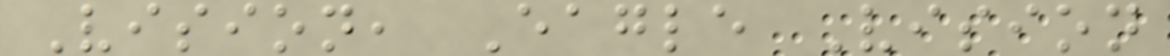Vision, Eagle Vision
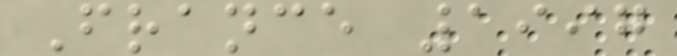France 1997
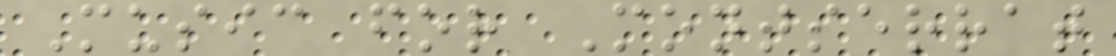Music for Montserrat
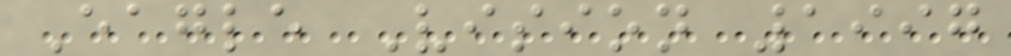Eagle Vision 1997
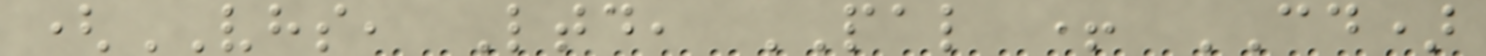(VHS, Ltd, PAL + CD)
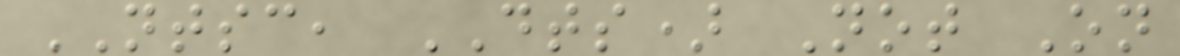NTSC, DTS) Not On
